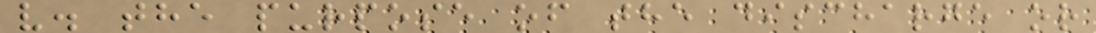v. the purpose of the discharge or
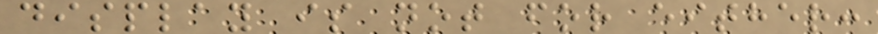display is not for either:
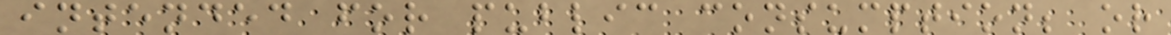intended for public consumption; or
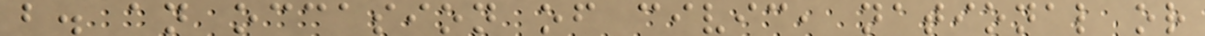b. an occasion of civic, national or
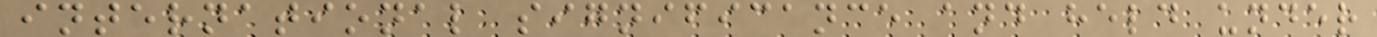international significance and held under
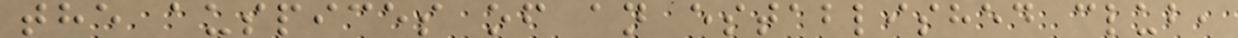the auspices of an established club,
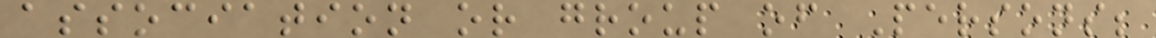association or group of Persons;
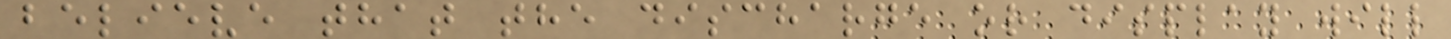believe that the discharge or display will
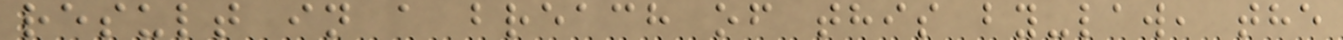result in a breach of this by-law, the
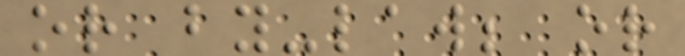or by-law; or
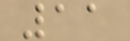11
